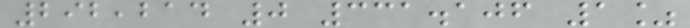292,214 0 331.106 1%
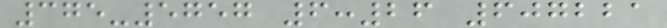375-5757 6:26 607221
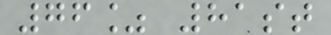76% 81st
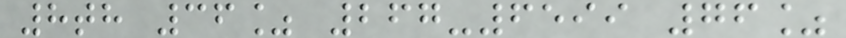8th 36% 267-6599 76%
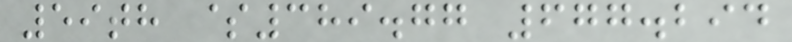59th $389.77 677.294
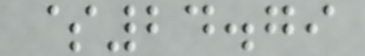$24.79
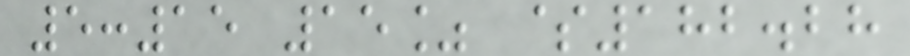5:15 15% $182.28
